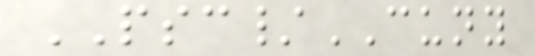PSC/CUNY
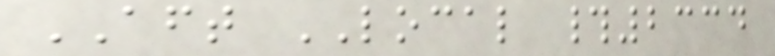AFT LOCAL #2334
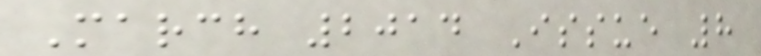March 2014 Issue 8
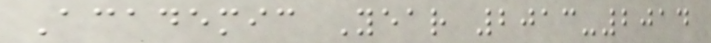Academic Year 2013-2014
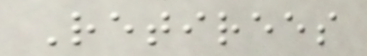Retirees
